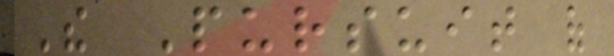The Pursuit of
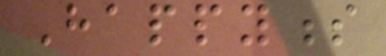Happyness
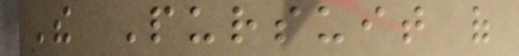The Pursuit of
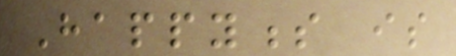Happyness is
